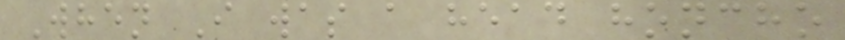When I was a head honcho
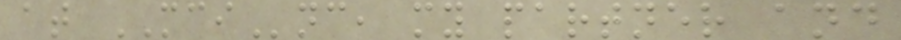at MCInc, my partner and
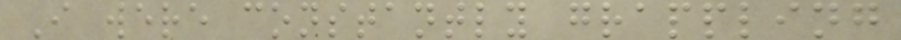I were constantly grappling
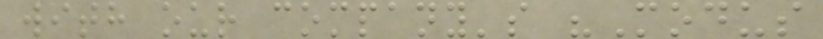with our company's "Modus
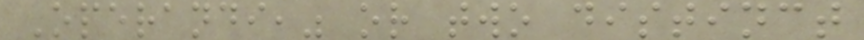Operandi," or two distinct
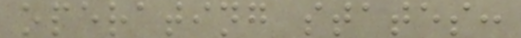operating states:
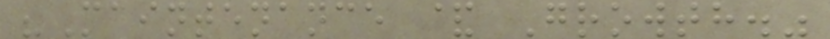"Maintenance & Growth."
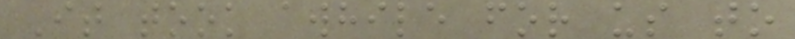It took awhile for us to
